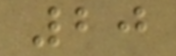20
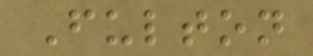Fulton
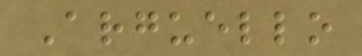Arguello
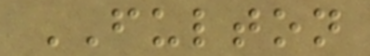FULTON
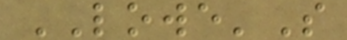LOWE'S
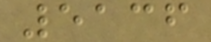5136
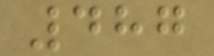487
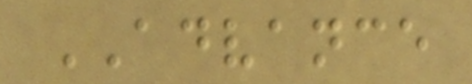ADVANCE
